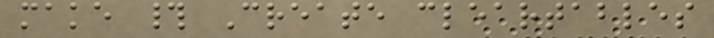make # Create cleartables
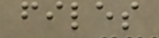files
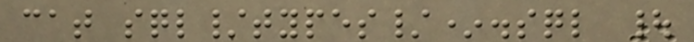cat sql/types/*.sql |
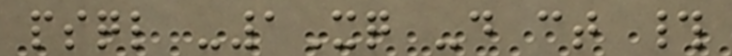psql -1Xq -d ct #
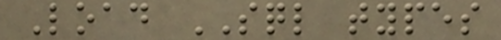Load SQL types
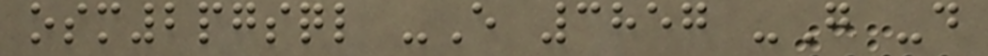osm2pgsql -E 3857 -G -d
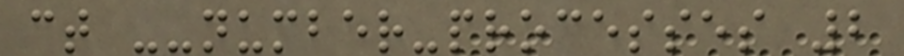ct --number-processes 2
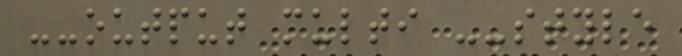--output multi --style
